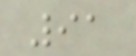91
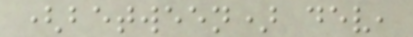(between) dev,
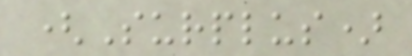(Surplus)
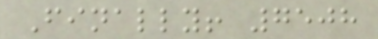Finally! 7508
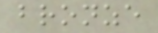bronze
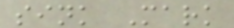sink Mark
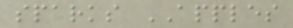sparks APPLES
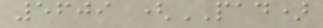5609 (PAD)
